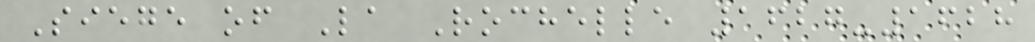Siege of La Rochelle 1627-1628
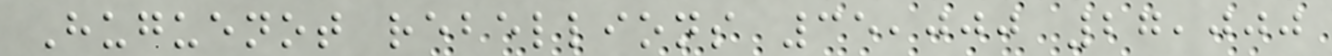Huguenot rebellions 35,000 27,000
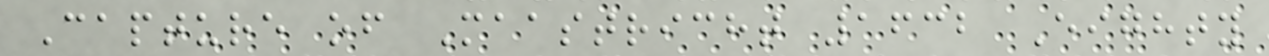Capture of Maastricht 1632 Eighty
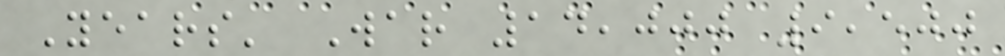Years' War 14,000 9,500
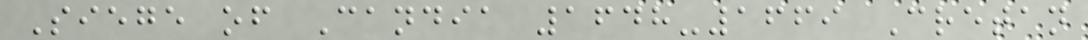Siege of Candia 1648-1669 Cretan
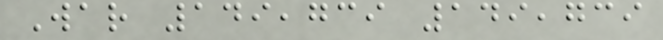War 149,739 149,739
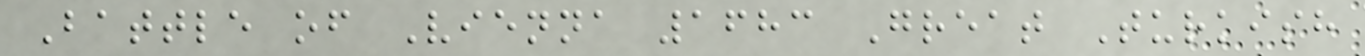Battle of Vienna 1683 Great Turkish
